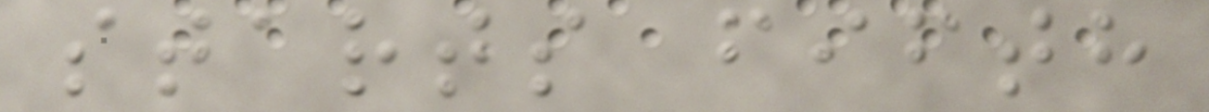starts fifth
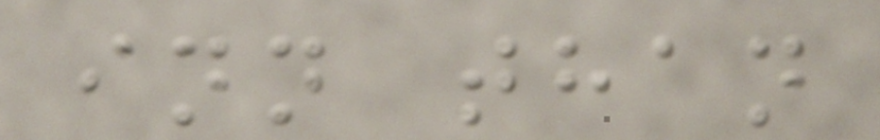inn than
